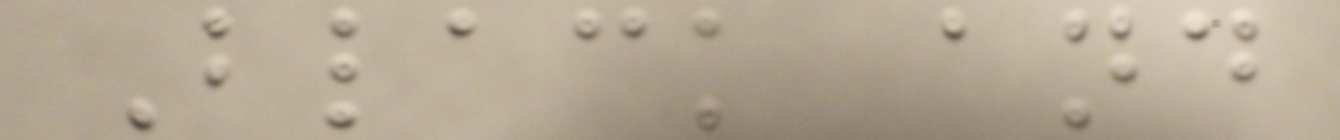Black and
